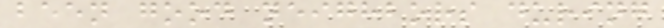been good neighbors during
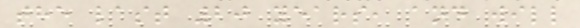the last 20 years, and will
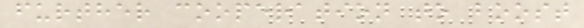further cooperation to boost
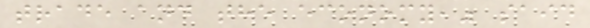trade and the economy," said
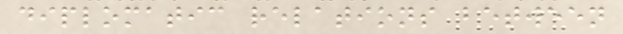diplomatic relations between
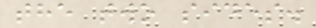the two sides.
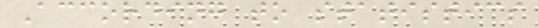According to statistics
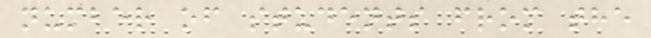number of students from the
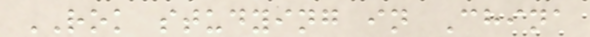ROK studying in China
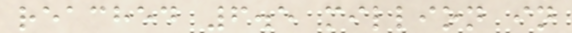reached 6.5 million in
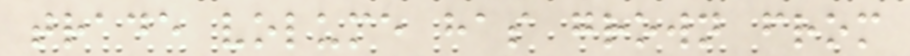trade volume has grown from
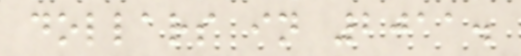dollars in 2011.
